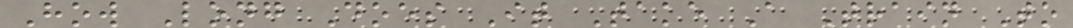How Long Does It Take A Train To
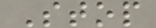Stop
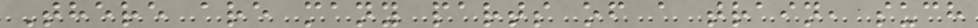There are many parts of a train, such
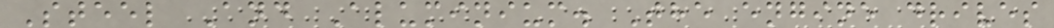Steel And Aluminium. The engine drives
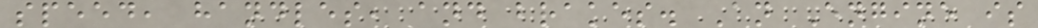speed, handles, and brakes. An Engine is
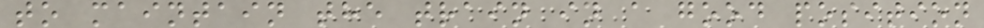to maintain the train in a good position
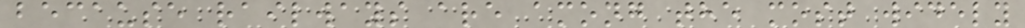because railways are among the most widely
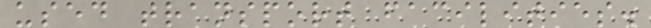used transport facilities.
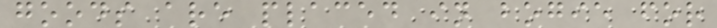goods are placed in bogie for
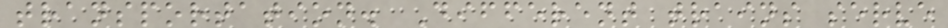transportation. Different trains serve
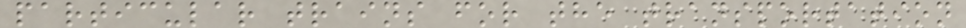particular trains for the transportation
